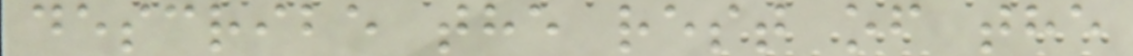describe the rest of the
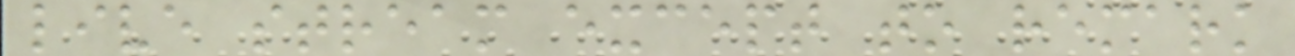live stream except to remark
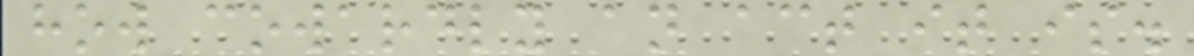how cowardly an act it is.
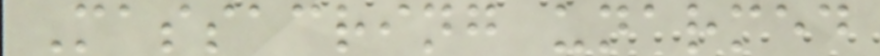Massacring unarmed
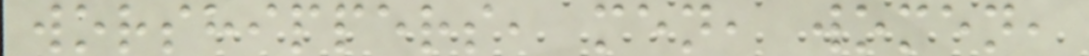worshippers, men, women,
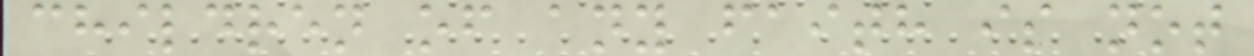children of any faith is not
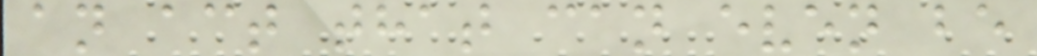an act that can even be
